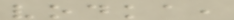vodka,
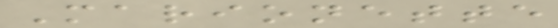Marionette
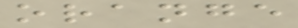orange
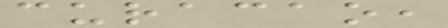curacao,
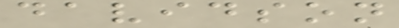davidson
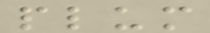plum
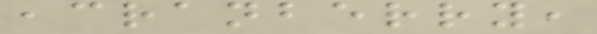,cranberry,
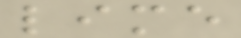lime
